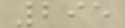295
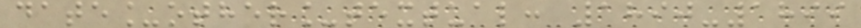date_other_textual: 1890-1899
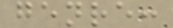genre:
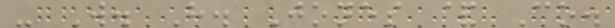- W. H. Jones & Co.
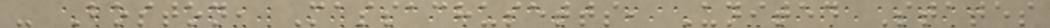- Boston, Massachusetts, United States
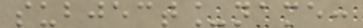subject_name:
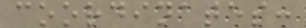coordinates:
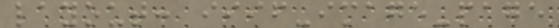layout: iiif-image-page
